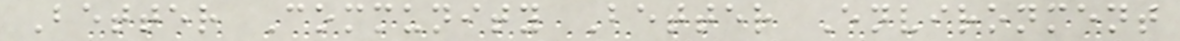Better Community Better Environment
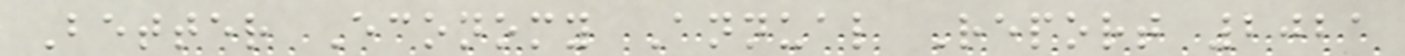Better Economy Annual Report 2021
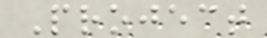Project
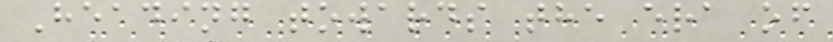Heading towards the era of
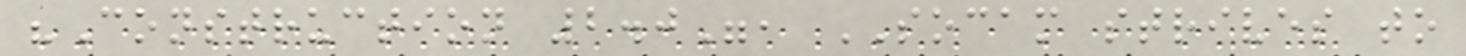"Construction 2.0", SOCAM strives to
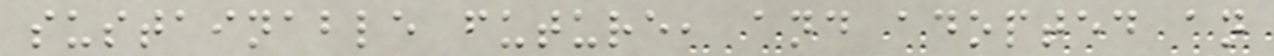sustainable future, and adopted an
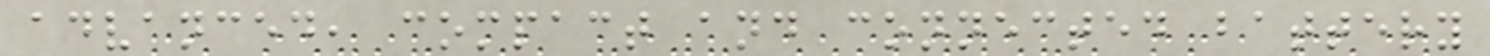advanced, compact and connected battery
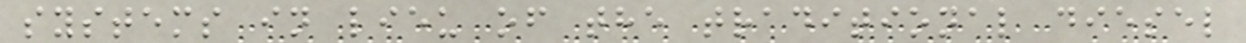systems in lieu of the traditional diesel
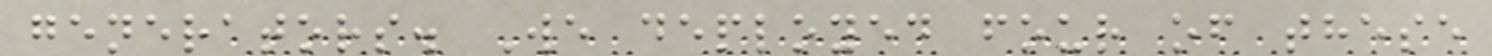generators. We deployed four of these
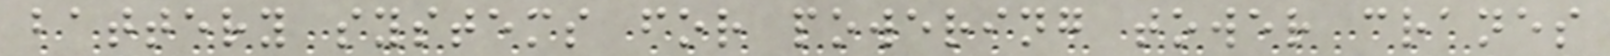battery systems for powering tower cranes
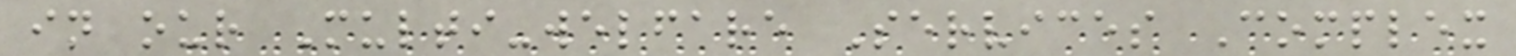in our Multi-welfare Services Complex
